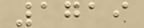1719
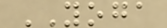YOGA
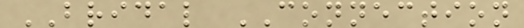BRIDAL CONNECTION
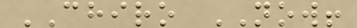CHIRO NOW!
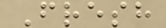Fresh
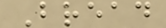Bread
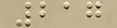217
